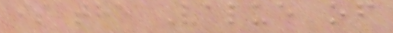is the Value of
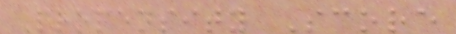Propensity Score
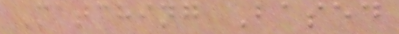Matching Based
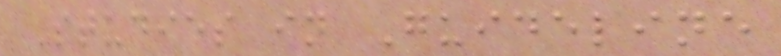Studies in Guideline
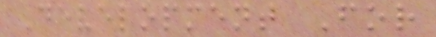Development For
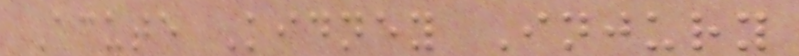Acute Kidney Injury
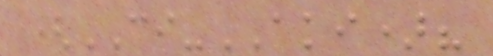(CI-AKI)?
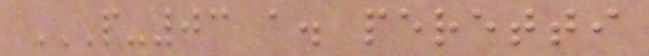P-03 A. PERETTI
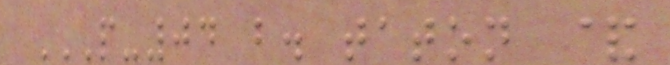P-04 B. TATON &
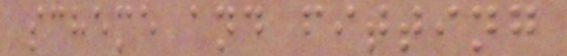scheme and fitting
